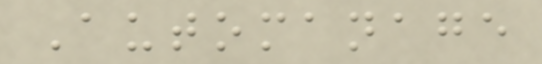Automanage
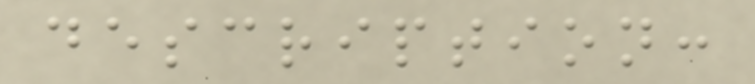description:
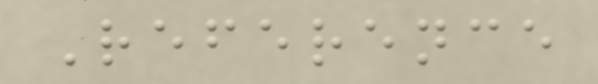Reference
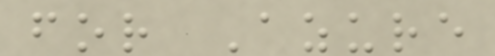for Azure
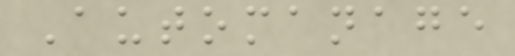Automanage
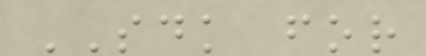SDK for
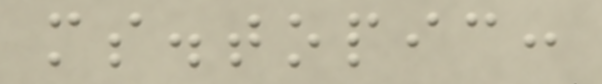ms.topic:
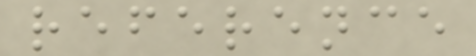reference
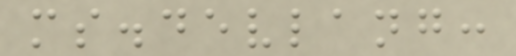ms.devlang:
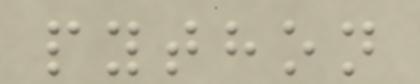python
